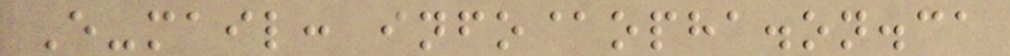E-mail: info@opha.on.ca
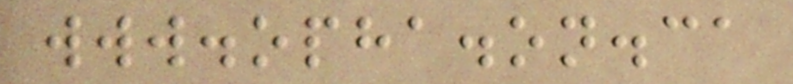www.opha.on.ca
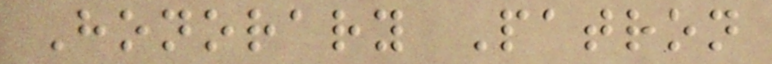Honorary Patron
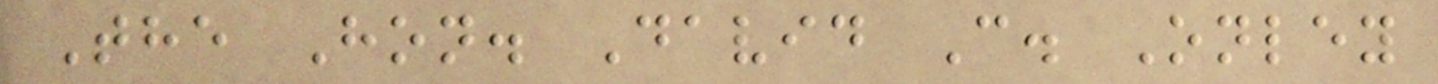The Hon. David C. Onley
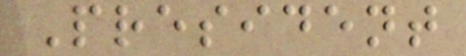President
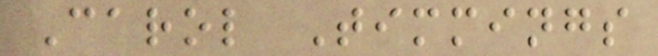Carol Timmings
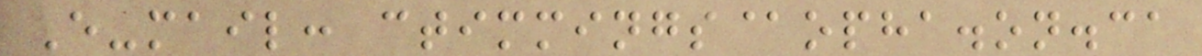E-mail: ctimmings@opha.on.ca
